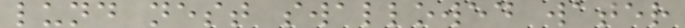lund nest swallowed water
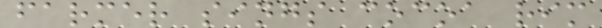farmer sings cocoa rim
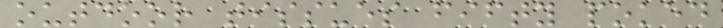outdoor tissues fifty poked
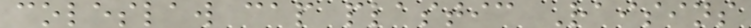coleslaw cap plastic Raisins
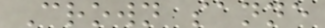Crown sanne
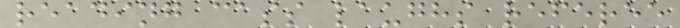reading cass laughs referee
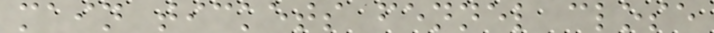main tickets fennel close
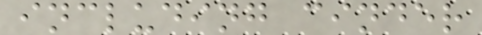including cinder
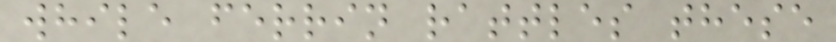while ferrin rattles these
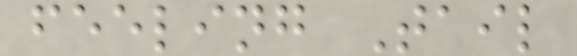feeling Tail
